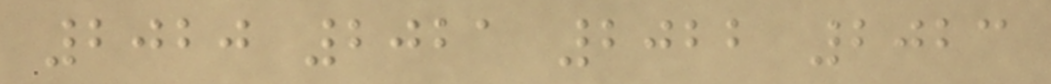2020 2021 2022 2023
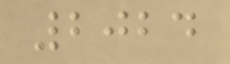2024
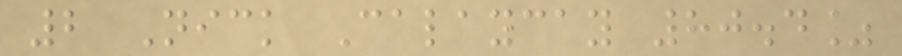2 Nick Calaycay 80.4%
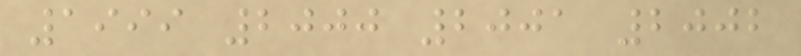1999 2000 2001 2002
